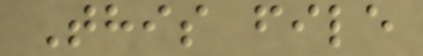This file
